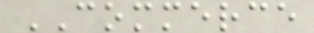COMMERCE
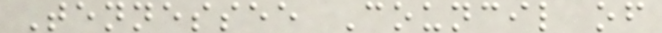Tennessee Council of
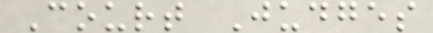Court Judges
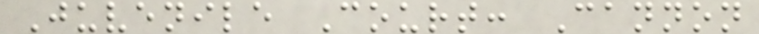Juvenile Court: Cannon
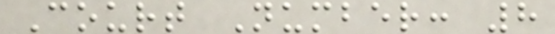Court Number: 8
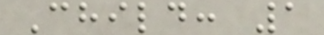Child: 1
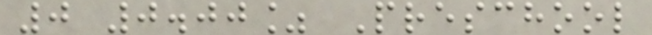0 0.00% Preschool
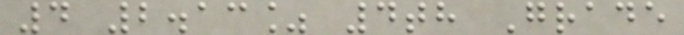4 2.13% 4th Grade
